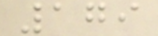179
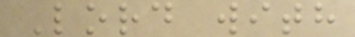Lord with
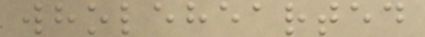wholehearted
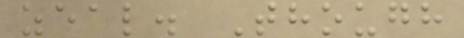zeal. Though
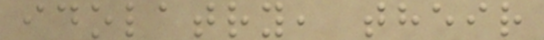idolatry, their
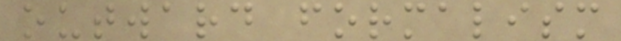outward formalism
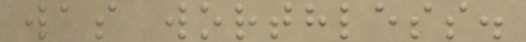was worthless.
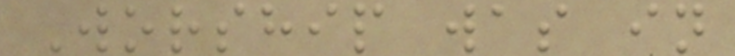Worship was in
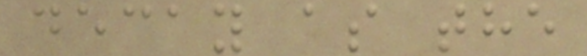decay as the
